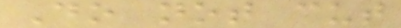Do not cut
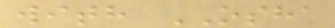with OSHA
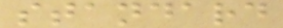standard
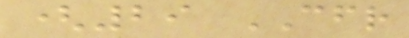(29 CFR
